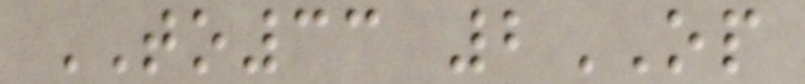TO33 2OP
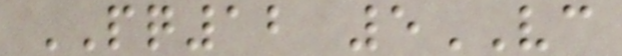PQ12 5VC
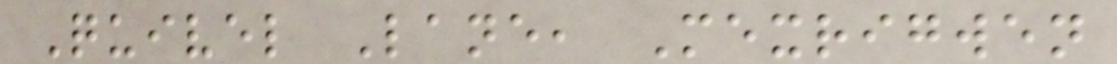Quivel Lane, Mexrigwen
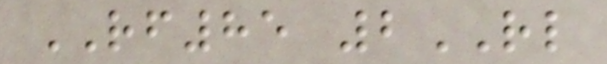RF85 2RL
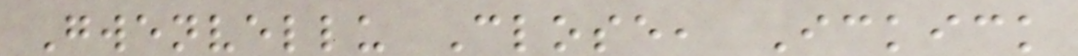Gwenvellu Close, Ickick
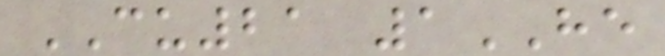CU21 1HE
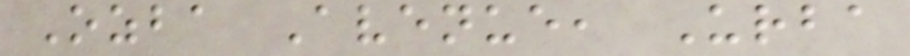Ozba Avenue, Urba
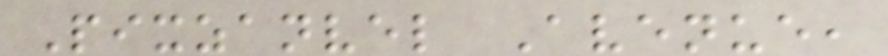Pixzanvel Avenue,
